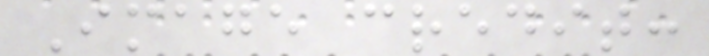Image credit:
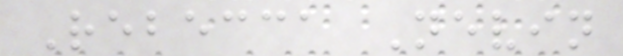Rebecca Nevin
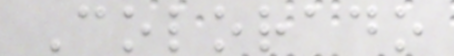Colorado
